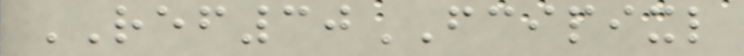REF30FCIPIXL
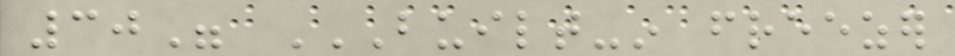30" BUILT-IN FREEZER
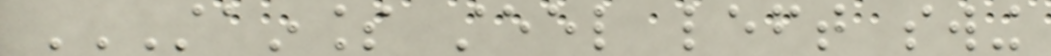STAINLESS STEEL LEFT SWING
